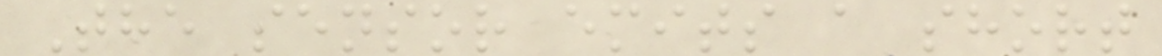The sensor emits a short
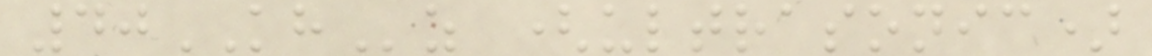40KHz (ultrasonic)
